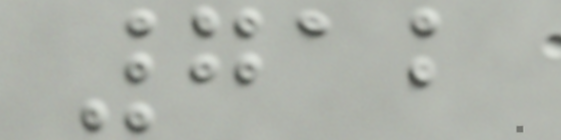712
